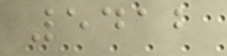5412
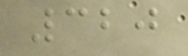320
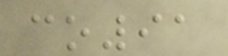co91
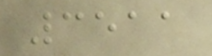3511
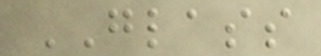GLASS
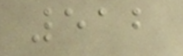512
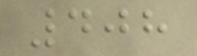408
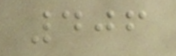406
